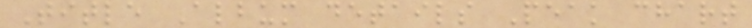Title Album details Peak chart
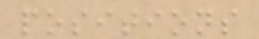positions
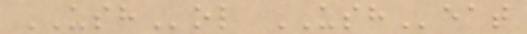USHol USHeat
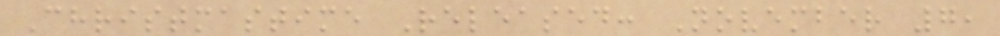Christmastime Released: November 7,
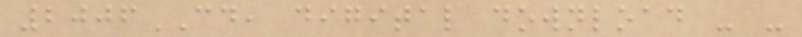2006CD, digital download - -
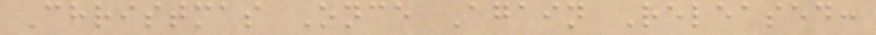Christmas Once Again Released:
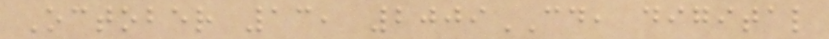October 13, 2009CD, digital
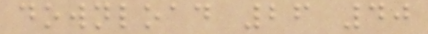download 26 40
